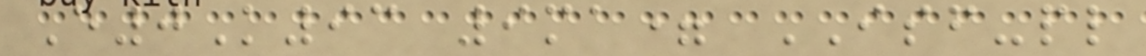E0K93 9ma= ISF-pl
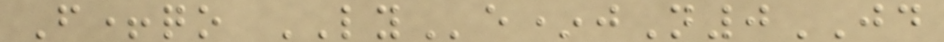F+qo LYe*jN0JD
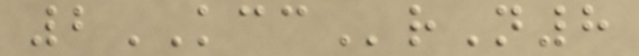2KCCrN8
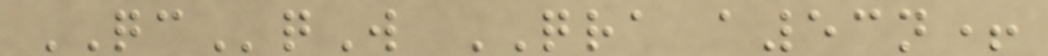QCqW QRA a53n+
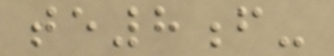te8f-
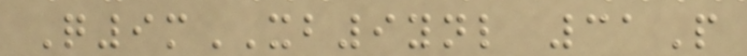Q9mXB9ynl 31P
